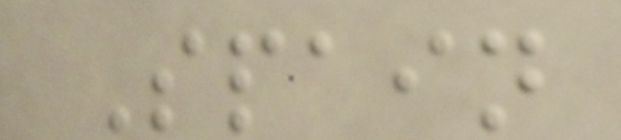Spain
